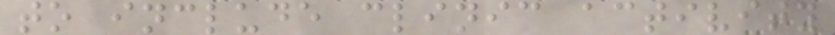to include clinic activity
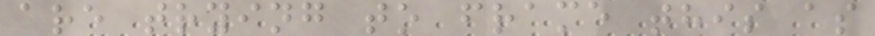are trying to frame this as
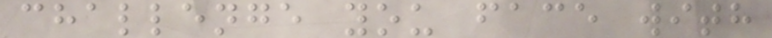challenge you face with
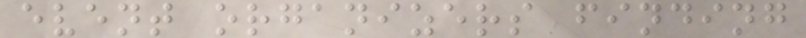event organizers finding
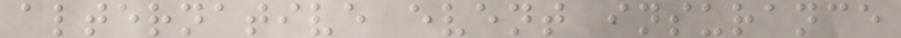alternative event insurance
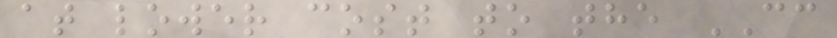at lower cost to the CC
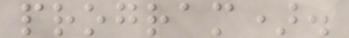program).
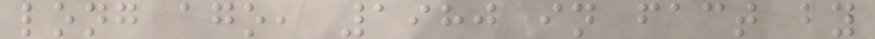long ago, 1980 in fact by
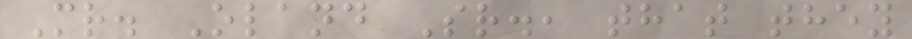Mr. Oland Sr., that they
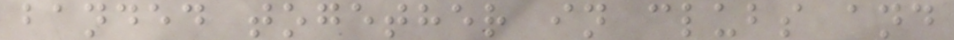banded together in clubs and
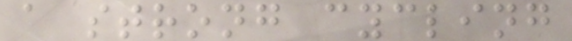a strong cycling
